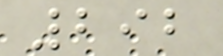292
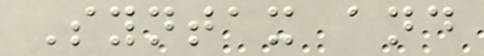Syntax and
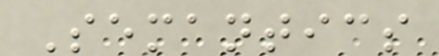Semantics
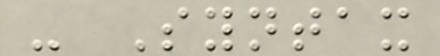- Syntax
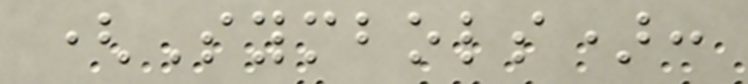(Symbols):
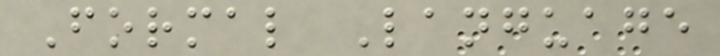Formal Language
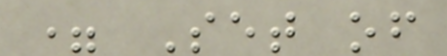= Set of
